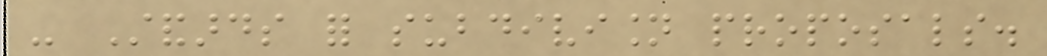- Standards for subdivision proposals.
